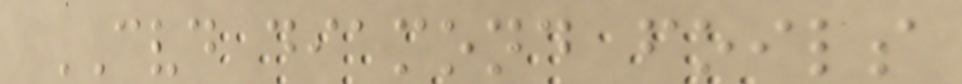CVD diamond foils
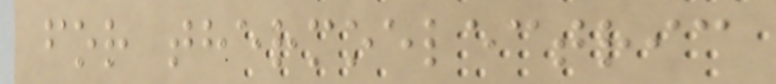for thermoelectric
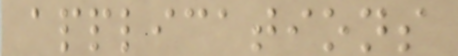applications
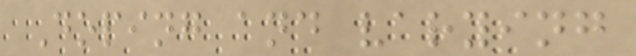Doping and varying
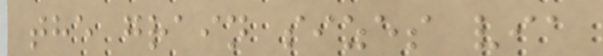the grain sizes via
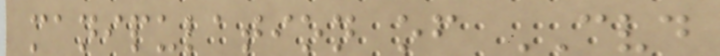manipulation of CVD
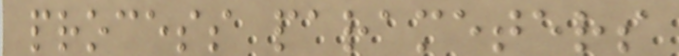process parameters
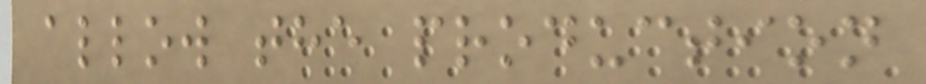allow the production
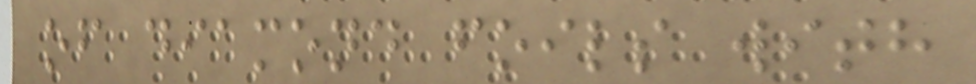of diamond foils with
